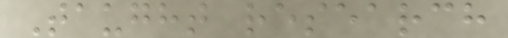Taught research
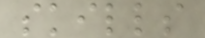skills
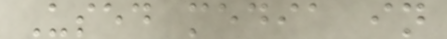Used media in
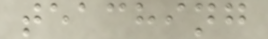teaching
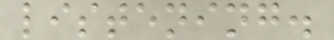listening.
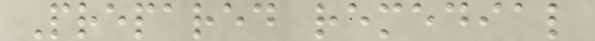Prepared remedial
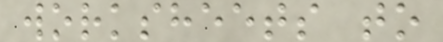worksheets to
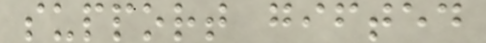support gifted
